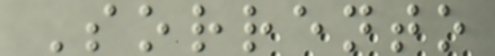Sorrento
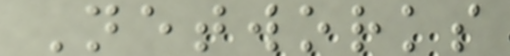Networks
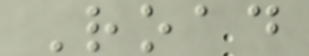Road
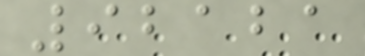92121
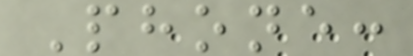Phone:
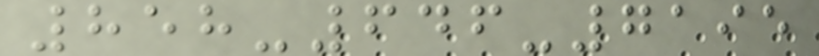858-646-7195
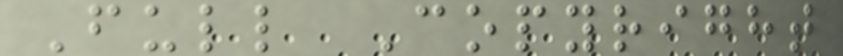Full Copyright
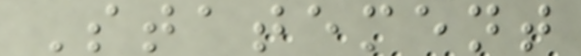Statement
